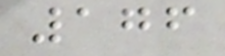176
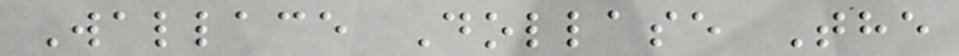Wallace Dollase The
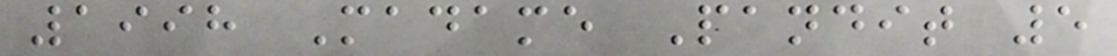1998 Madame Pandit 5
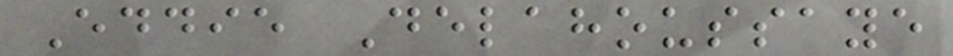Eddie Delahoussaye
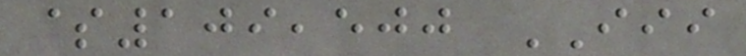$109,500 III
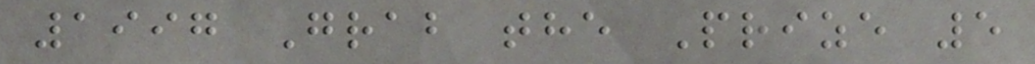1997 Grab the Prize 5
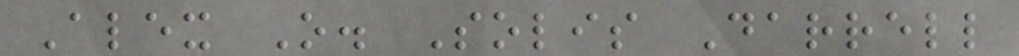Alex O. Solis Darrell
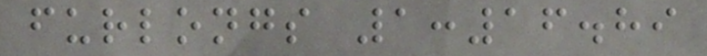furlongs 1:16.89
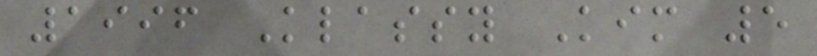1996 Klassy Kim 5
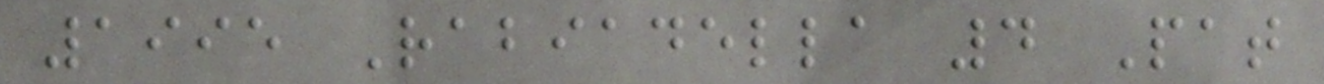1995 Rabiadella 4 Pat
